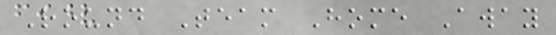Round Team Home Away
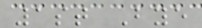1st Bye
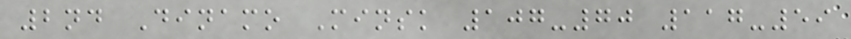2nd Dinamo Minsk 107-70 117-59
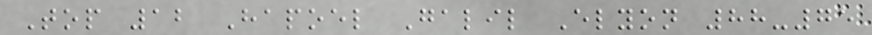Top 12 Hapoel Galil Elyon 88-75
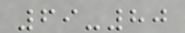69-80
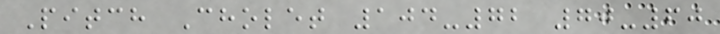Pitch Cholet 104-72 70-60
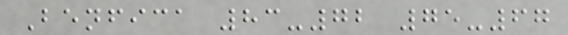Benfica 83-72 75-67
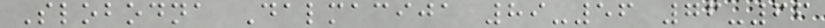Slobodna Dalmacija 89-56 76-66
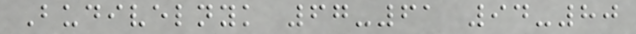Budivelnyk 67-61 94-80
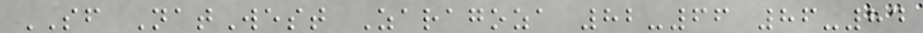SF NatWest Zaragoza 82-66 86-84
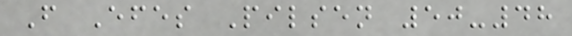F Efes Pilsen 50-48
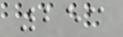253
